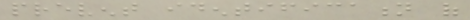prevent identification of
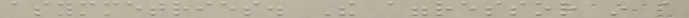asymmetries. The aggressor in a
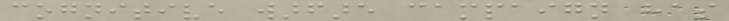cognitive warfare campaign has
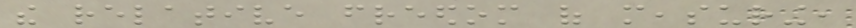the relative freedom of measuring,
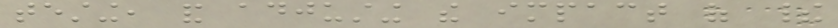testing, and adjusting the impact of their
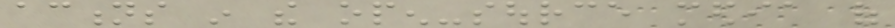actions in the open-source media of
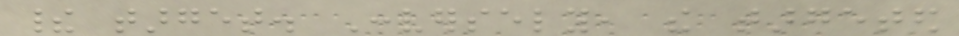their target. Conversely, the targeted
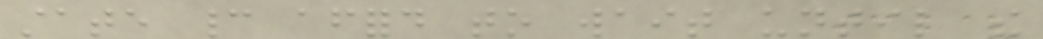state cannot afford to wait until the
